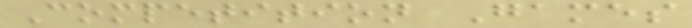Competition Games
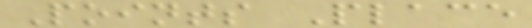Points Place
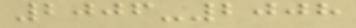2006-2008
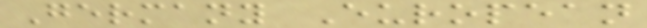Germany European
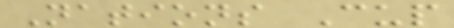Nations Cup
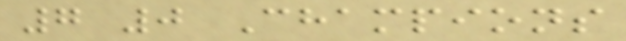7 0 Champions
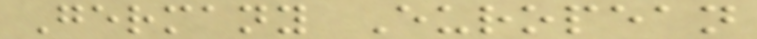Germany European
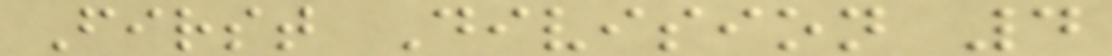First Division 4
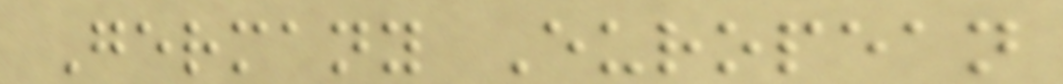Germany European
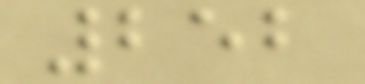252
